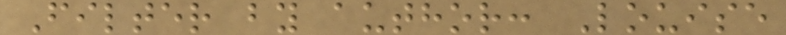Filter by author: Louise
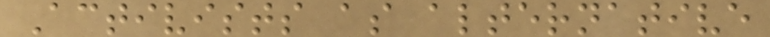Activists as alternative
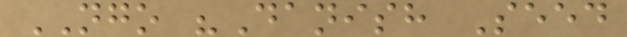NGO "Danish Seed
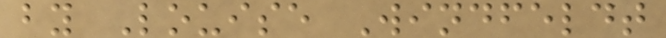by Louise Windfeldt
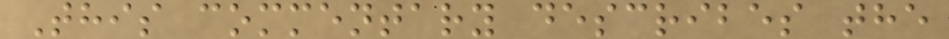This commentary describes the
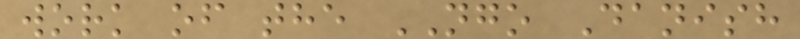work of the NGO Danish
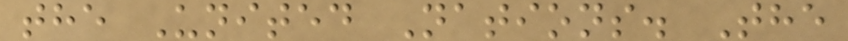the United Nations. The
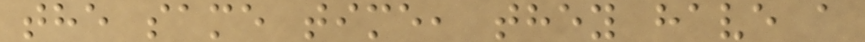the same time, they have a
